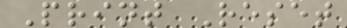Print Reset
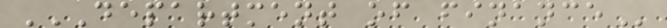DEPARTMENT OF FINANCE
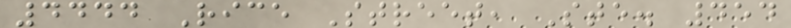4444 Rice Street, Ste. 454
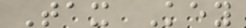Tax Key
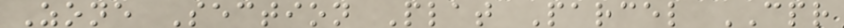Zone Section Plat Parcel CPR
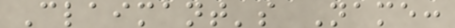Claimant's Name:
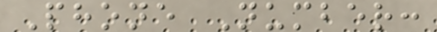Phone Number:
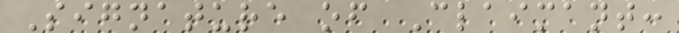Signature of Claimant:
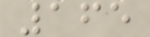165
